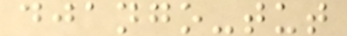django-tut
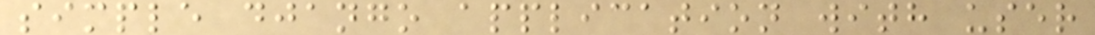simple django application with user
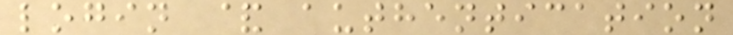login & authentication
